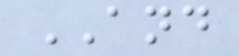AND
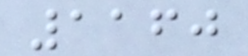1160
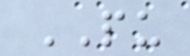PU
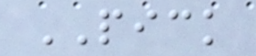PICK
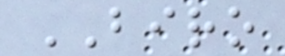BIRO
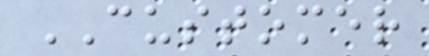CUSTOMER
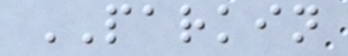PARKIN
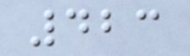423
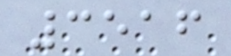3516
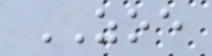ZOE
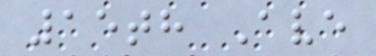15th Ave
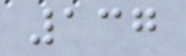137
